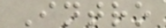Intro
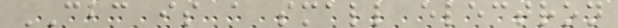CBC is a small electron
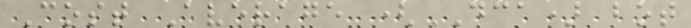Cost Average (DCA) bot
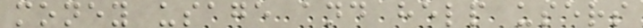money usage and help users
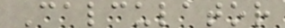Calculator
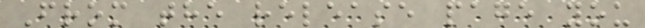From the release page you
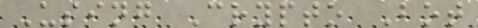Using Crypto Bot
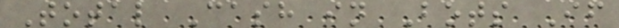Total Cash in Bots If
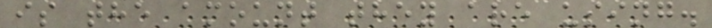is the amount they are using.
